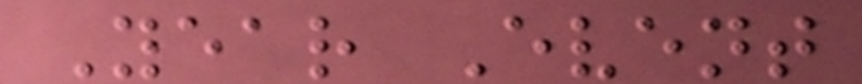Year Event
